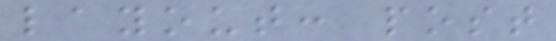layout: post
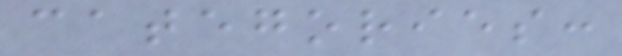categories:
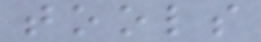tools
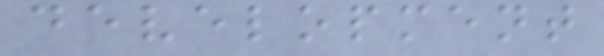development
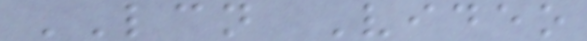LCN Video
